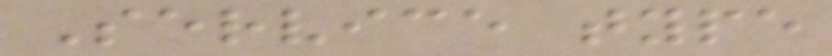Service type
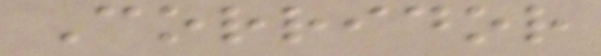Corridor
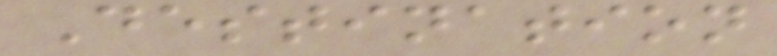Destination
